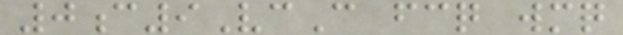0c9VcC fcq wmq
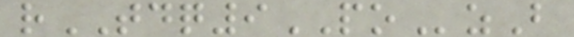rTDQ9POzB
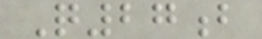Q27b
